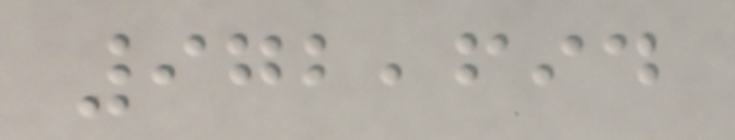972,694
